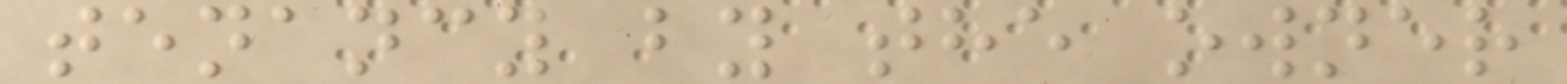tenancy by the owner
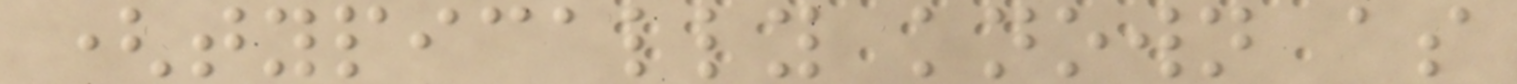(typically known as
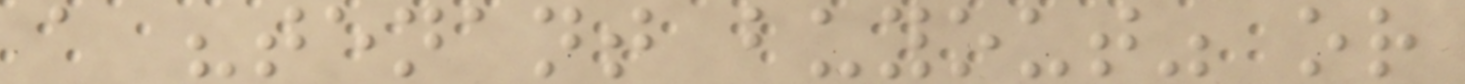a "tenant buyout" or
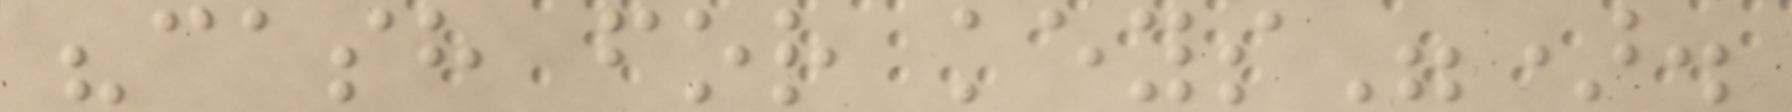"cash for keys").
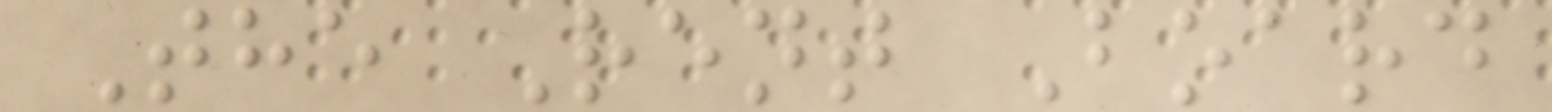The Rent Board
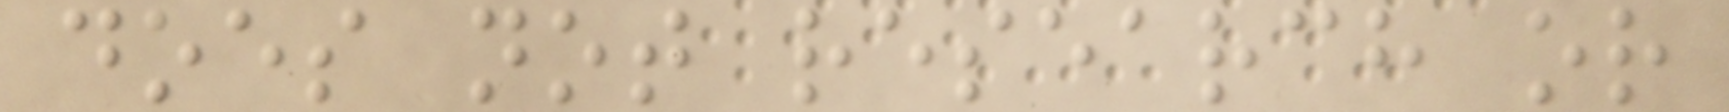does not research or
